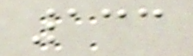133
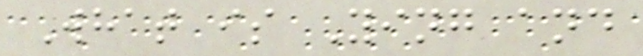What is Ying and
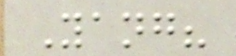Yang?
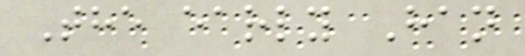The early Han
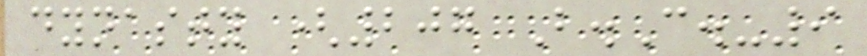dynasty (207 B.C.-9
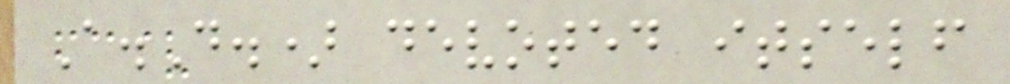A.D.) devoted itself
